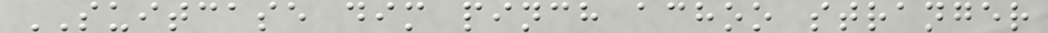SUITCASE dim pinch achoo stranger
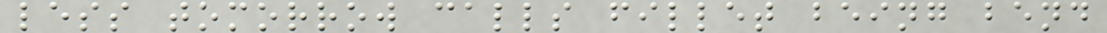less tomorrow calls fillet being bend
